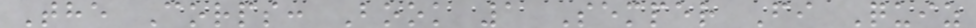The Corps: Book 1 Semper Fi Quiz
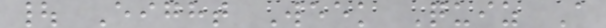| Eight Week Quiz A
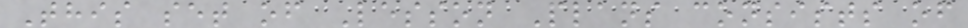This set of Lesson Plans consists of
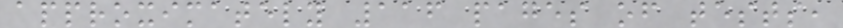approximately 116 pages of tests,
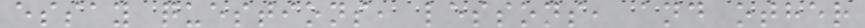essay questions, lessons, and other
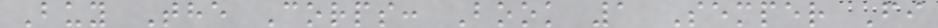Buy The Corps: Book 1 Semper Fi
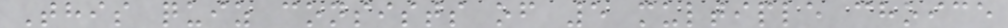This quiz consists of 5 multiple choice
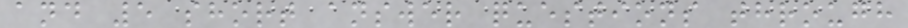and 5 short answer questions through
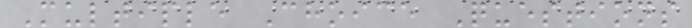Multiple Choice Questions
